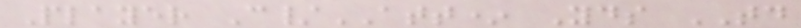Player C/ATT* Yds TD
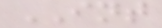INT
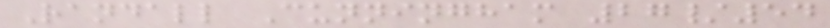Randall Cunningham 27/54
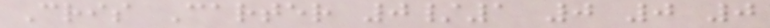Cris Carter 0/1 0 0 0
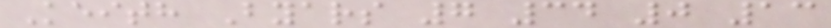Keith Byars 7 34 0 13
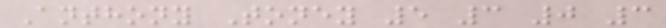Anthony Toney 5 3 0 3
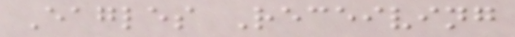Eagles Receiving
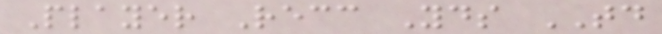Player Recc Yds TD
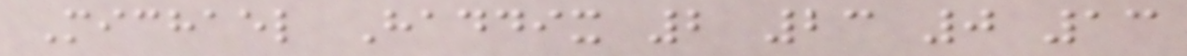Michael Haddix 2 23 0 13
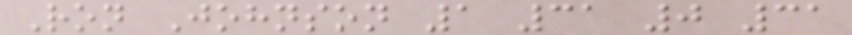Ron Johnson 1 31 0 31
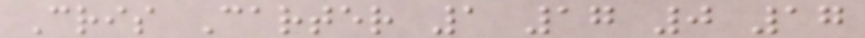Cris Carter 1 17 0 17
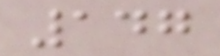147
